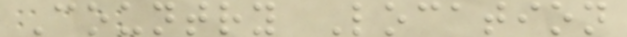Country Location
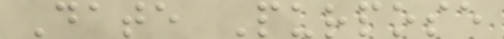Date Purpose
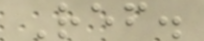Ref.
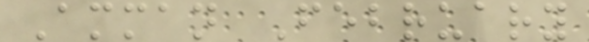Amman February
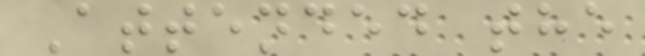Attended the
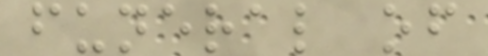funeral of
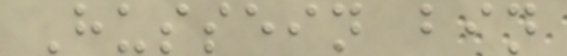Hussein bin
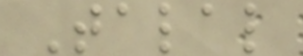Talal
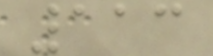113
